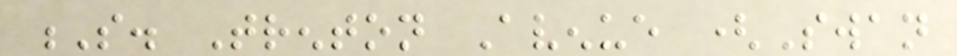S. Trenton Avenue (Swan
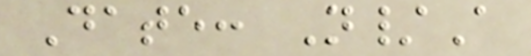Date: N/A
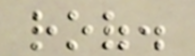roof.
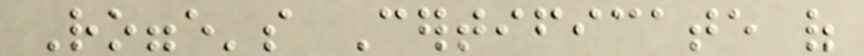Rogge's Certificate of
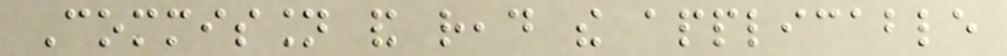Commission and read the applicable
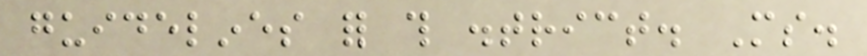guidelines for this district. Ms.
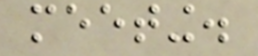meeting.
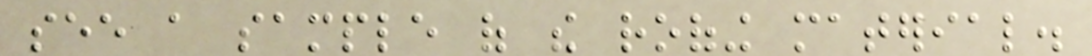see a sample of the roofing material.
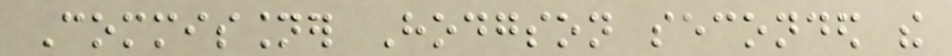Commissioner Hodgson seconded the
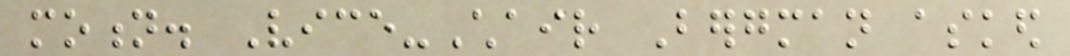motion. Vice-Chair Bergman asked
